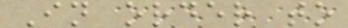In order to
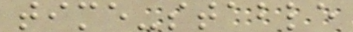time-stable
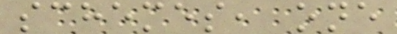schemes, one
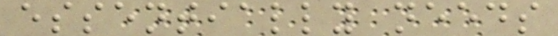essentially needs
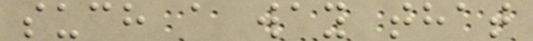such a way that
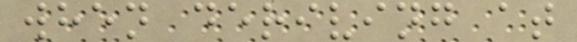when deriving at
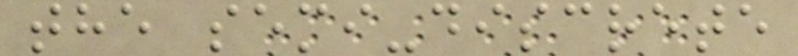the semi-discrete
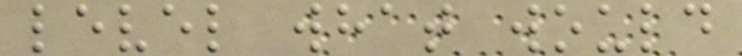level what would
